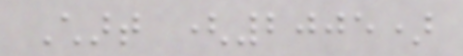Chart (2005)
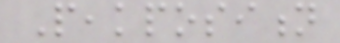Peakposition
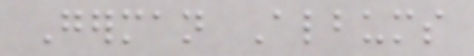German Albums
